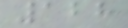128
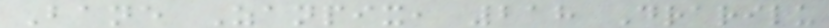Bane Zanpix, 218 Drarilu
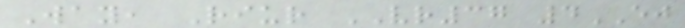Way, Riur VR37 4EJ
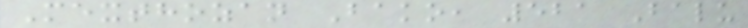Mexthozan Bako, 521 Balu
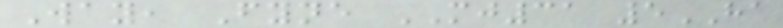Way, Fyne MJ31 5HA
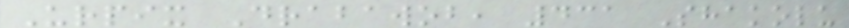Urpix Drabawob, 431 Shakolu
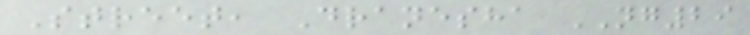Street, Dranesha NG29
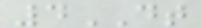4DT
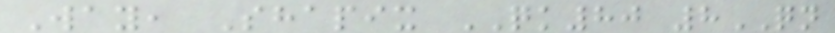Way, Shapix QK80 8QN
